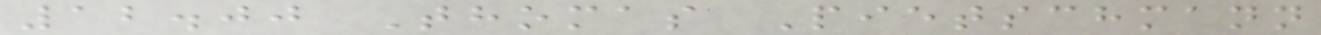12.00 Thomas Pietschmann
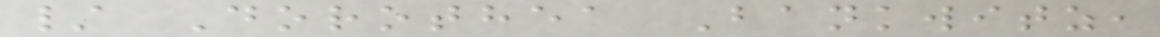/ Dorothea Bankwitz,
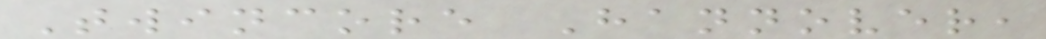Twincore Hannover,
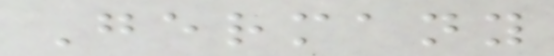Germany
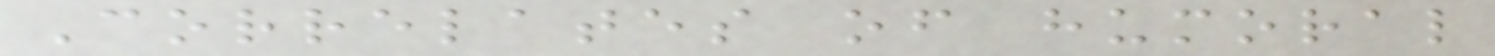Correlates of humoral
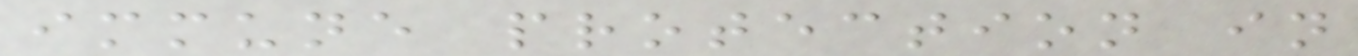immune protection in
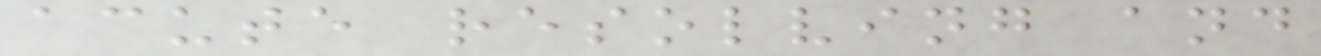acute resolving and
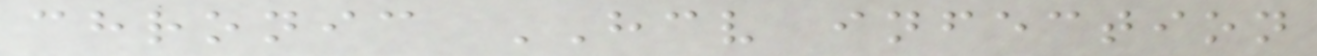chronic HCV infection
